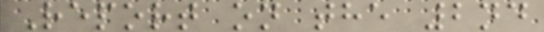Report on the 2nd
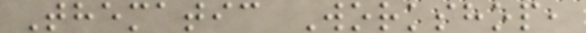Thematic Workshop,
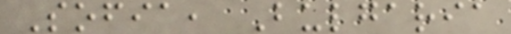Sofia, Bulgaria
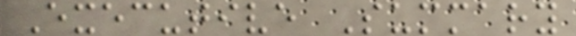Executive Summary
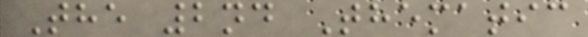The 2nd Thematic
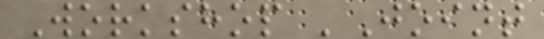Workshop 'Joint
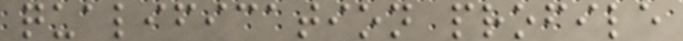qualification profile
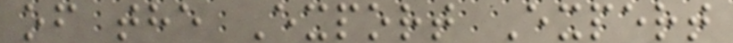of the Export Expert
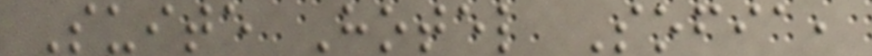Suite Hotel Sofia,
